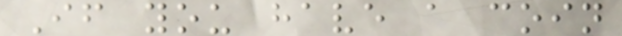If you have a coin
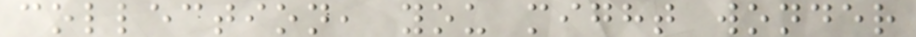collection, you might wonder
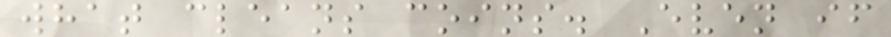what cleans coins. Even if
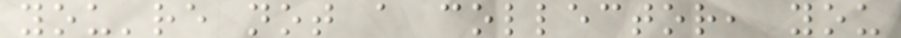you're not a collector, you
